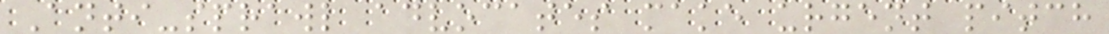Anti-sprawl advocates make urgent pitch
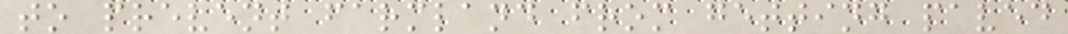to prevent farmland from getting paved
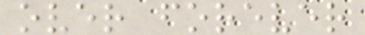over forever
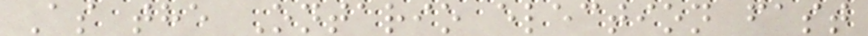As the Ontario election fast
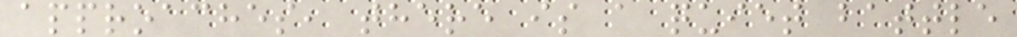approaches, there is a quiet battle
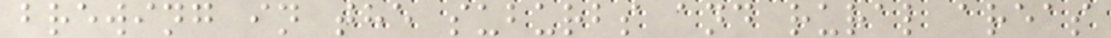brewing in the suburbs and rural areas
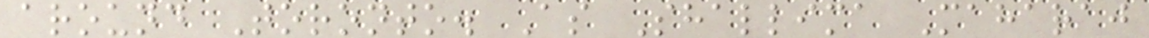around Toronto. As Shallima Maharaj
